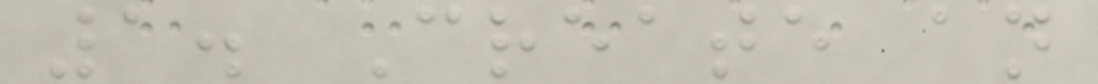1. Create an
